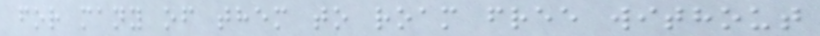for many of them to roam free without
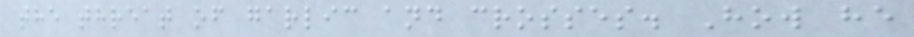the threat of garlic and crosses. How he
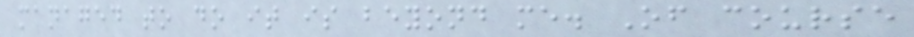managed to do it is beyond me. Of course
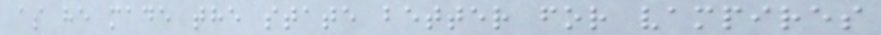as he made the state better for vampires
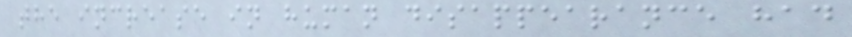the increase in human disappearance had
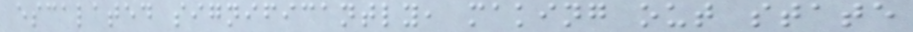escalated significantly, making out state
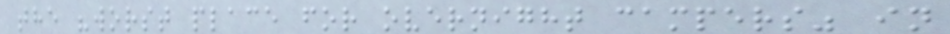the "worst place for overnight campers" in
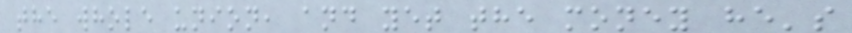the whole union, and yet the money he's
